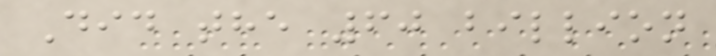Did the 60 billion
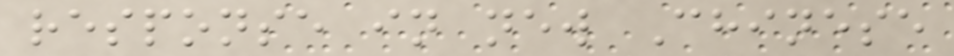response in new Chinese
